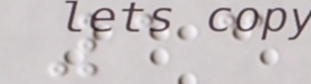13
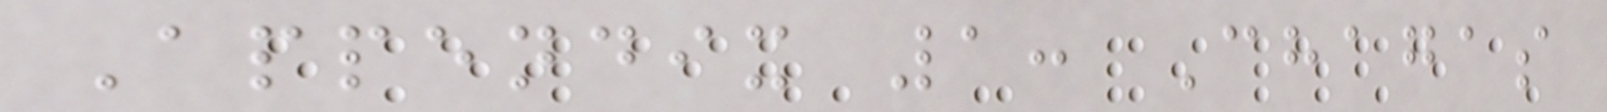Appendix 1: Chagas
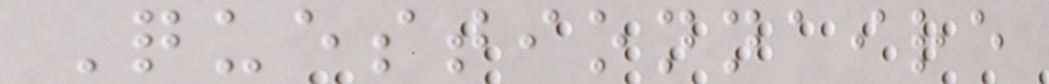Questionnaire
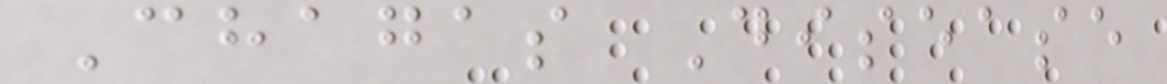Chagas Disease
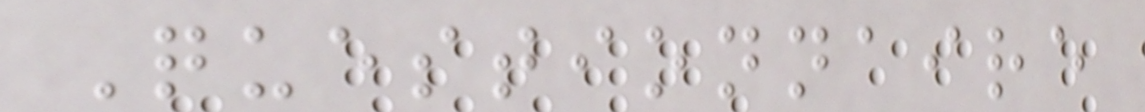Questionnaire
